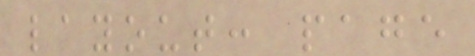layout: page
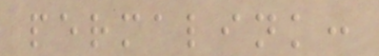permalink:
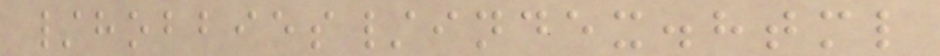/hobbies/index.html
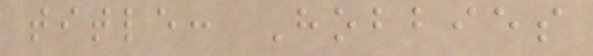title: Hobbies
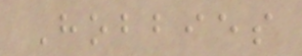Hobbies
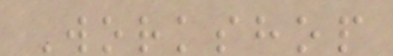Workshop
